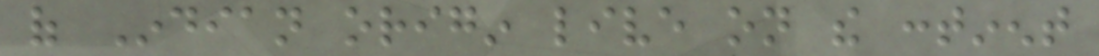of Indian origin live on the continent
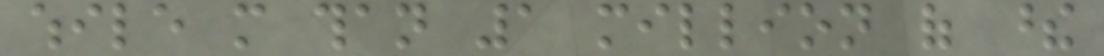while more than 1 million of these
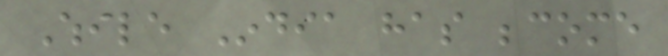While India has become
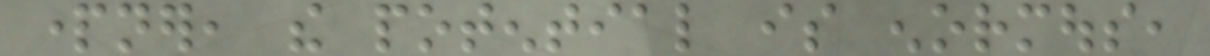partner, the potential is enormous,
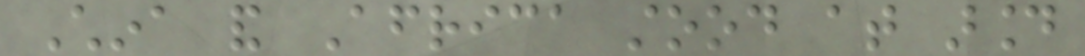China and Africa stood at around
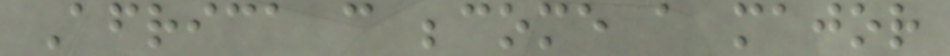Africa can become a major
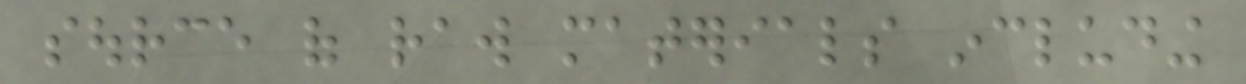source of raw materials including
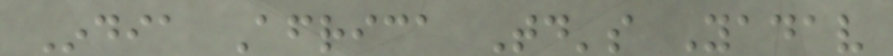India Africa Today's Yadav
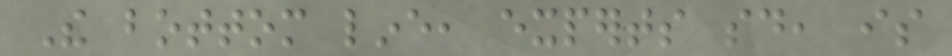The bottom line, experts said, is
